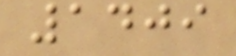1409
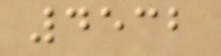4532
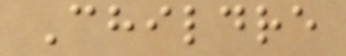Childre
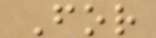For
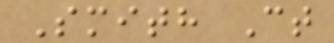Smith Ct
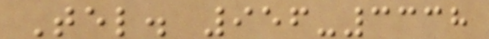Tel. 956-3338
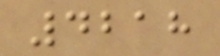4218
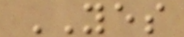YES
